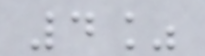4%
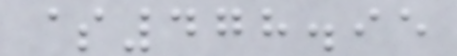$478.95
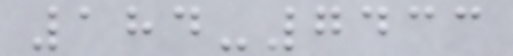184-7433
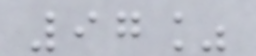97%
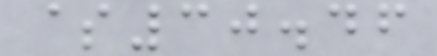$30.46
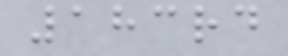183rd
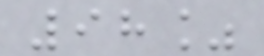98%
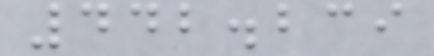442.239
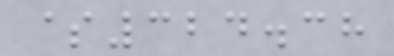$324.38
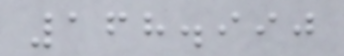168.990
